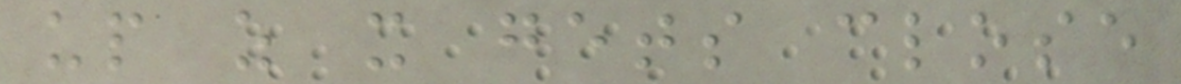up as it gets close
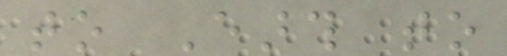to Earth to
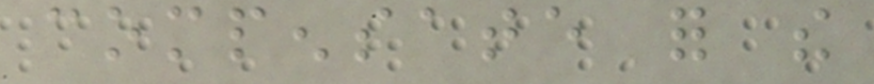compensate for the
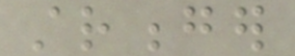stronger
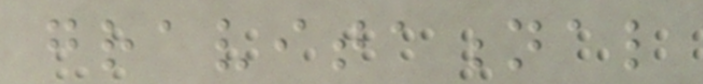gravitational
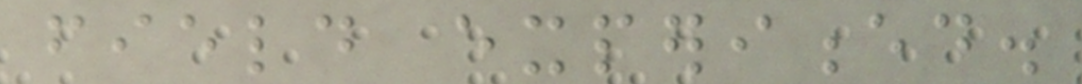field experienced.
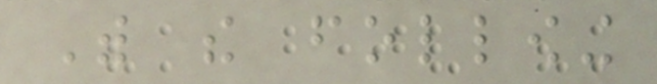With the following
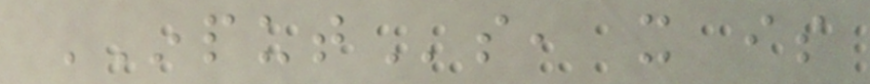INPUTs, it is
